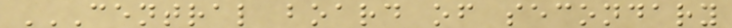CENTRAL BOARD OF SECONDARY
